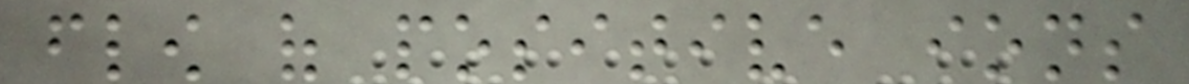flow of positive ions
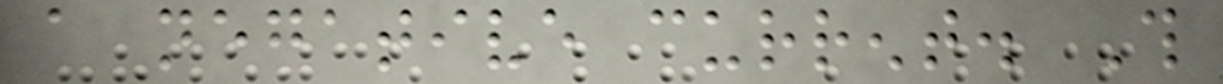a negative current. This
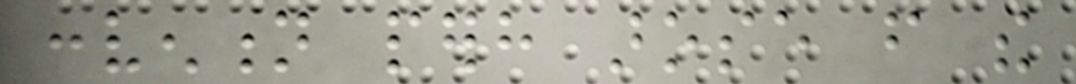convention perhaps arose from the
